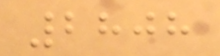2808
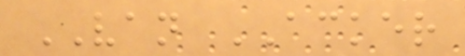VAN ACKER
